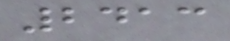2413
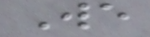We
